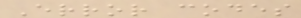Error codes
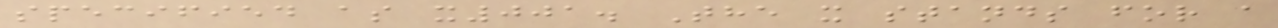specified as x001. The x stands for a
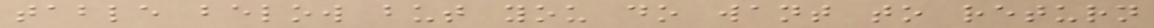table below but you do want to return
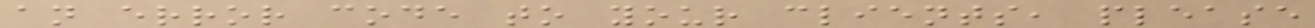an error code to your clients, please
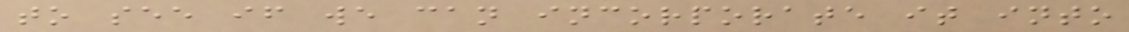to see if we can incorporate it into
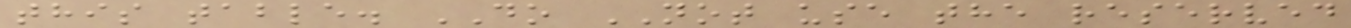this table. DO NOT use the reserved
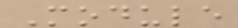Module
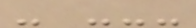- ---
